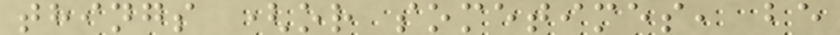things (or sometimes, be
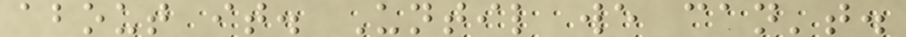about it. Until we can't.
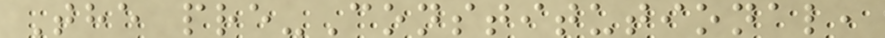The pre-Constitutional,
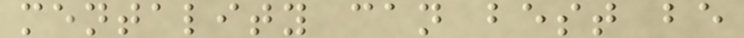mentality can best be
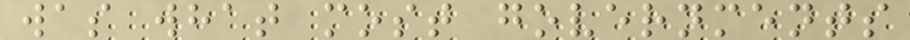was what most governments
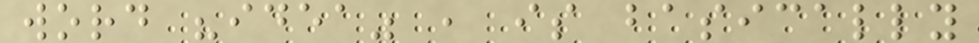word "idea" , is basically
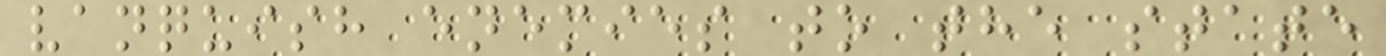vanquish enemies to the state
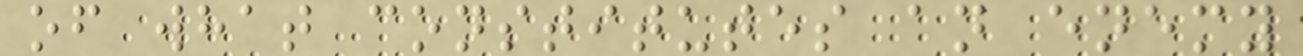of what constitutes an enemy
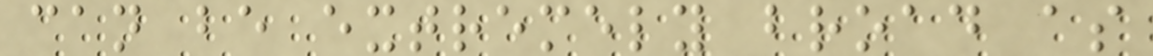can be extremely broad as
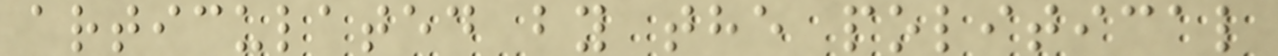articulated by the political
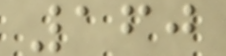160
